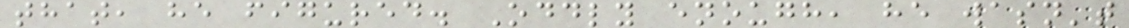that, he figured. Oddly enough, he wasn't
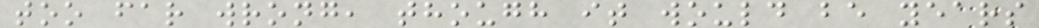too far wrong, though it would be years
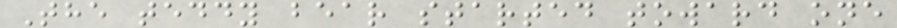The teddy bear started toward one
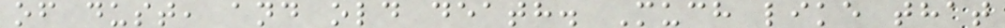of dust, and old death. Much like that
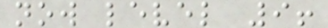now level 9!
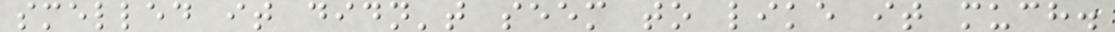smelled it didn't seem to like it much.
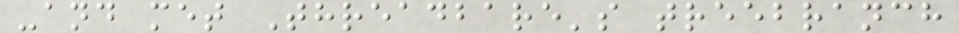-and met Threadbare's treebranch
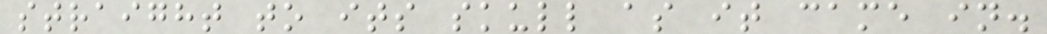straight to its skull as it came in.
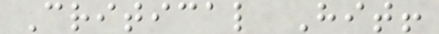Critical Hit!
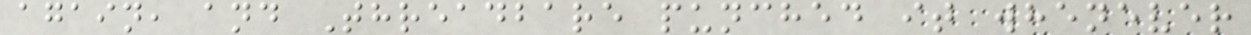again, and Threadbare punched it whenever
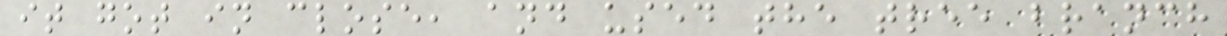it got in close, and used the tree branch
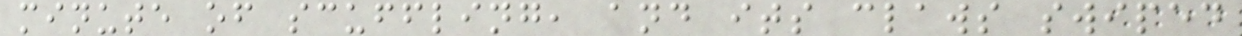minute of scuffling, and its claws swiped
